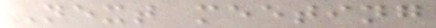Next meeting
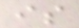is
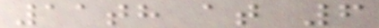11th at 6
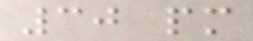30 pm
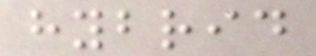hybrid
